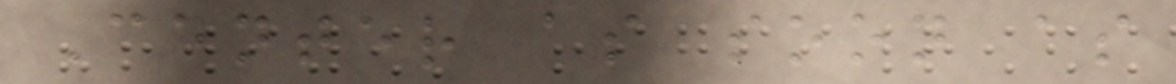Center as soon as
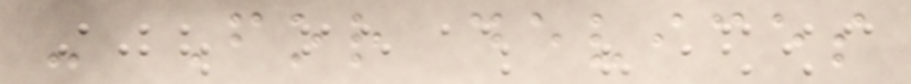- For devices
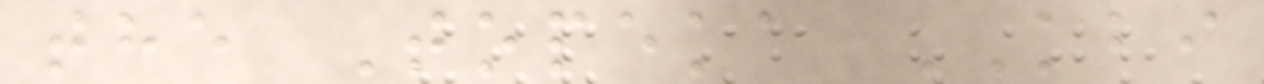the Topeka KBI
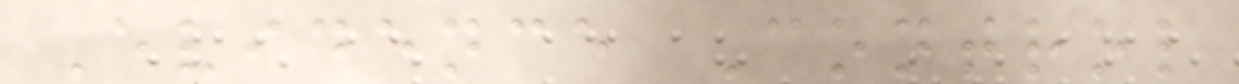Evidence Control
